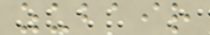zubair
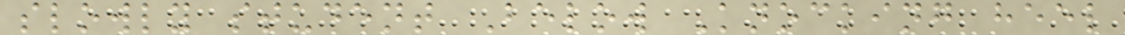slowly student Below Knocking heel
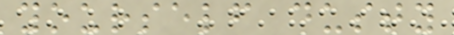yourself dusty
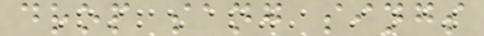drop sang sings
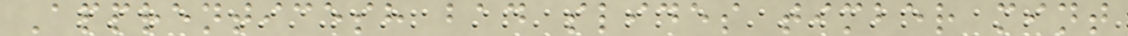Apprenticesh bad slides timber mint
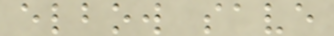elbow save
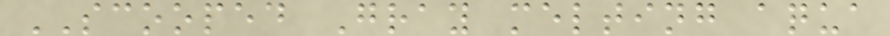SCOOPED Gray melting aqua
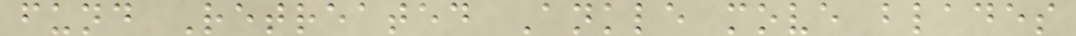fund Retreated Ankle move blades
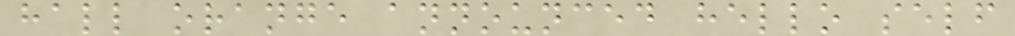hall orange announced hello self
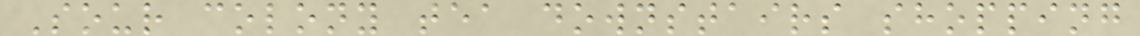Sour colony tea downstairs shopping
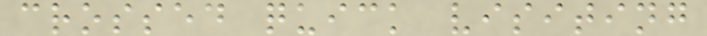crossed quick visiting
